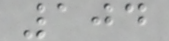104
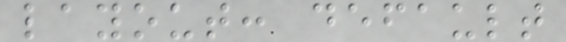layout: default
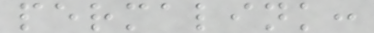permalink:
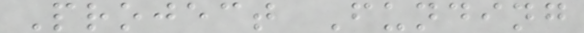Project Funding
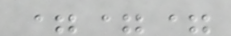===
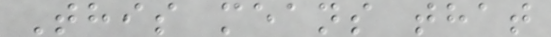This means that
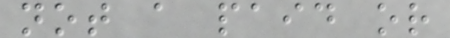not a paid or
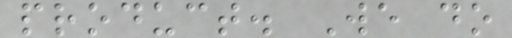product. We do
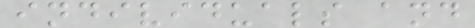individuals and
